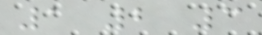1 2 3
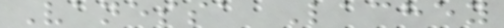Vanessa Lachey
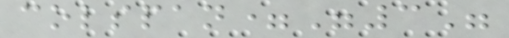colspan="3"
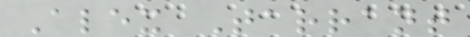Alex Tarrant
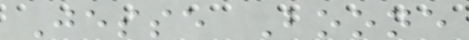Jesse Boone
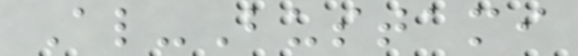Al-Bustami
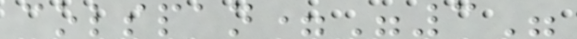colspan="3"
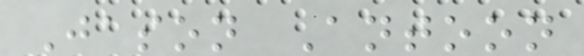Jason Antoon
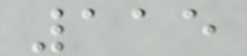115
